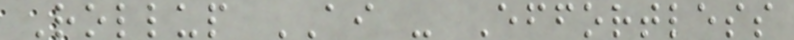Rollup AI - Effortless
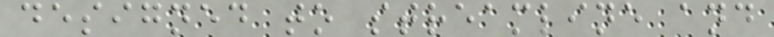designed to streamline and
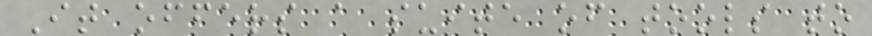It offers a suite of tools to
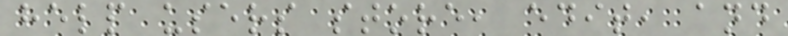help users store, edit, and
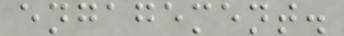engagement.
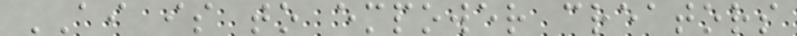AI is to empower creators
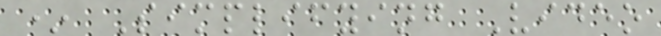* Simplifying Video
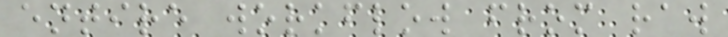entire workflow from raw
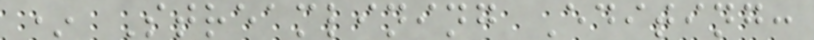* Streamlining Editing:
